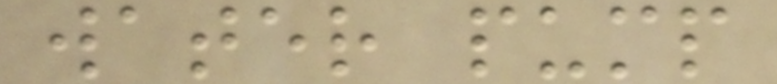water pump
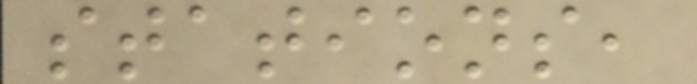stations,
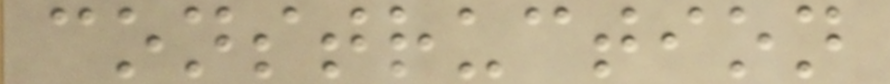construction
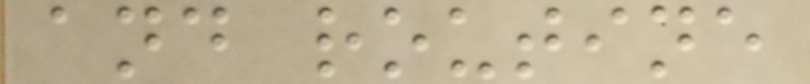and routine
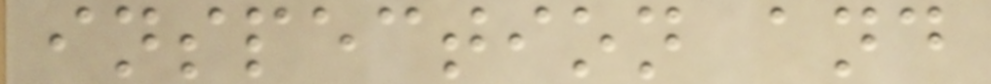inspection and
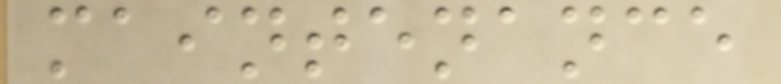maintenance
